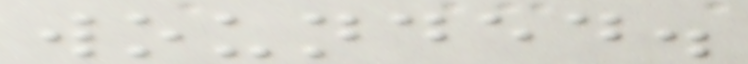wounded.
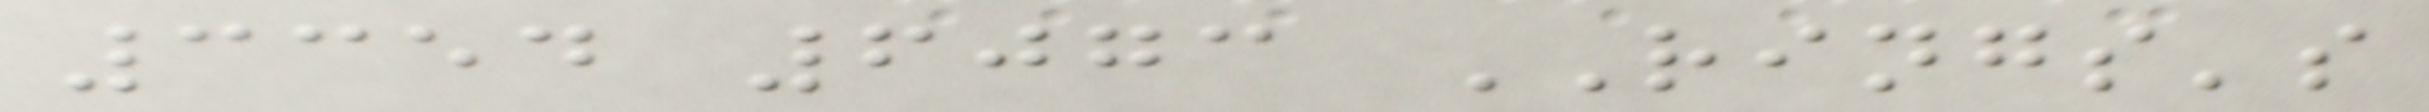3354 6073 RINGS's
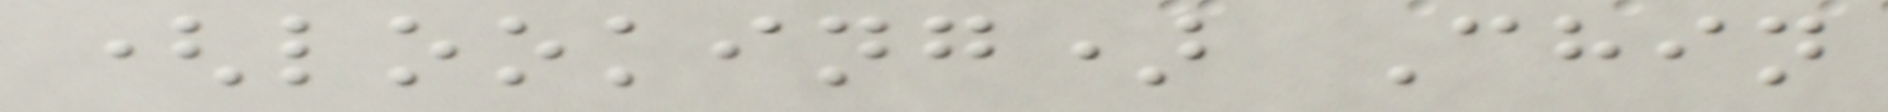(looking) Chin
